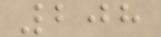208
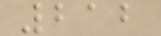212
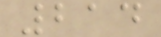214
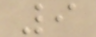9
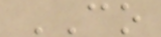CO
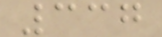337
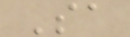Sa
